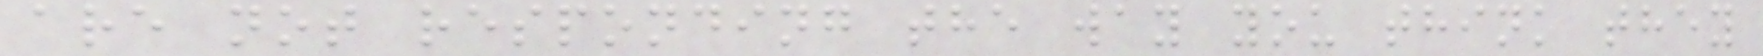are not responding the way you think they
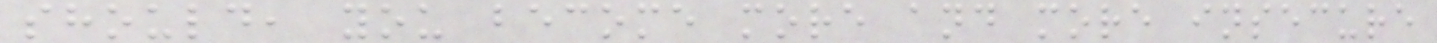should, you become more and more insecure
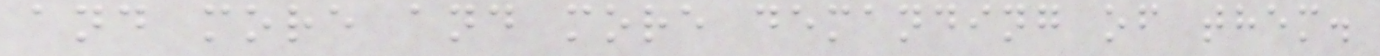and more and more demanding of them.
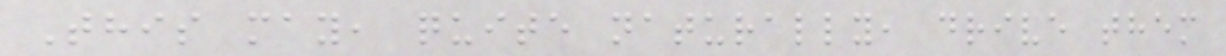This may, quite naturally, drive them
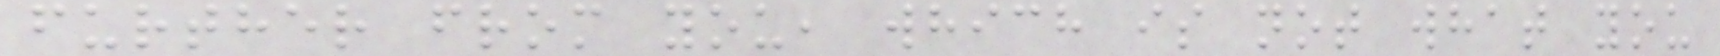further from you, which is not what you
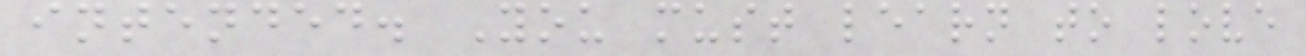intended. You must learn to love
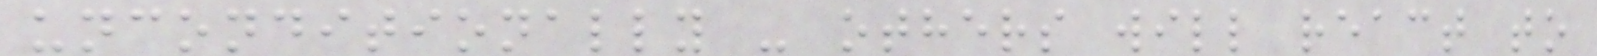unconditionally - others will react to
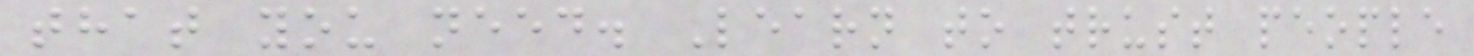that you need. Learn to trust people
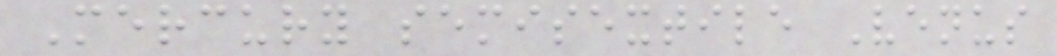Mercury semisextile Venus
